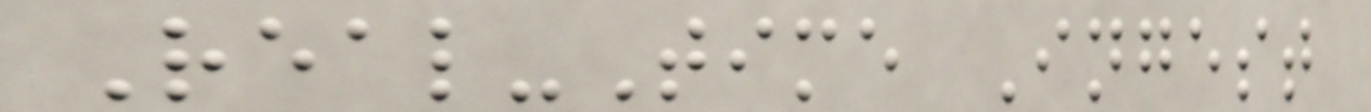Real-Time Ingest
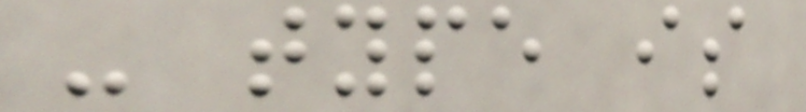- type is
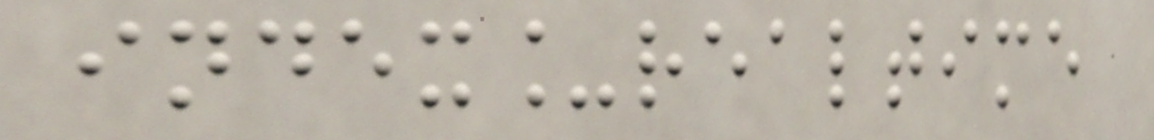index_realtime
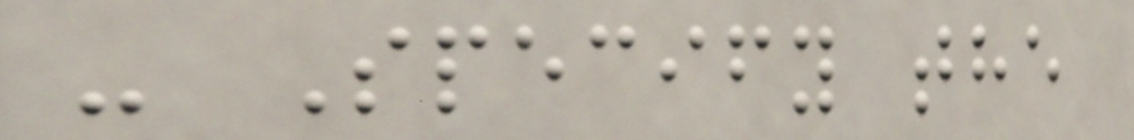- Specify the
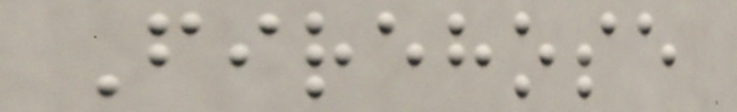Firehose
